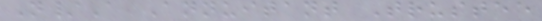N/A Annuitant Trustee
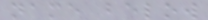name below
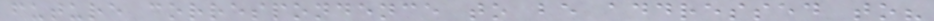future correspondence to be addressed to?
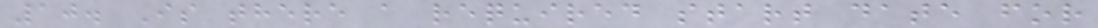10. Is there a required start date for
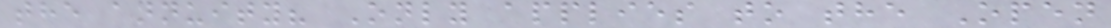the annuity? Only applies to the Open
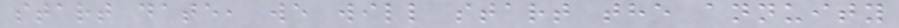start date, we will start the annuity
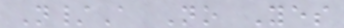N/A No Yes
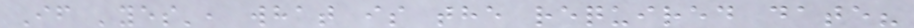If 'yes', what is the required date?
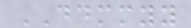DDMMYY
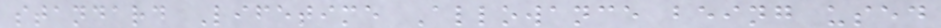standard Lifetime Allowance being used
